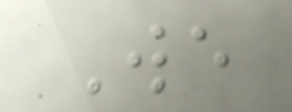We
